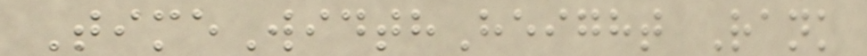TimeWidthHeight Rank
